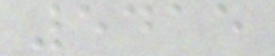5415
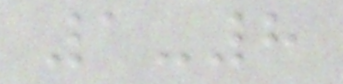1-8
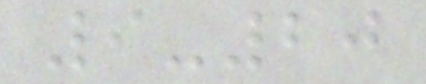9-20
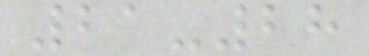21-28
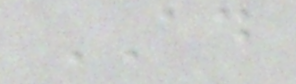AD
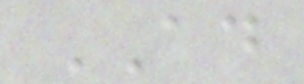AD
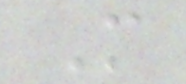M
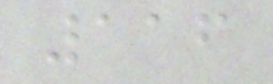116
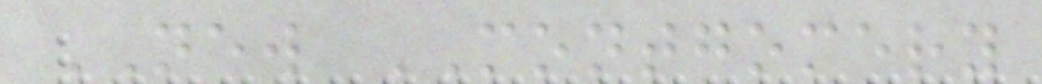NEW MONTGOMERY
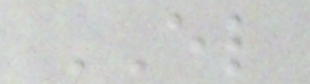EL
